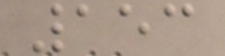153
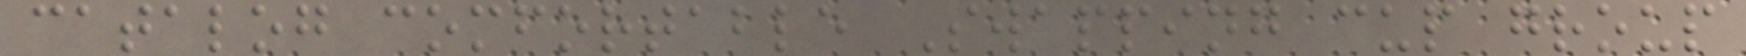catalog comfortable Swapping cup group
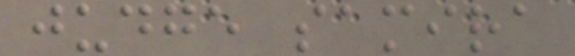judge samira
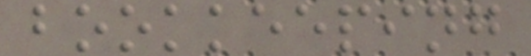bookkeeping
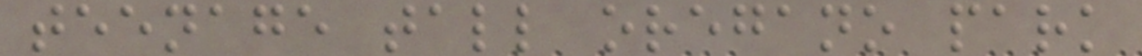teenage tall oregano park
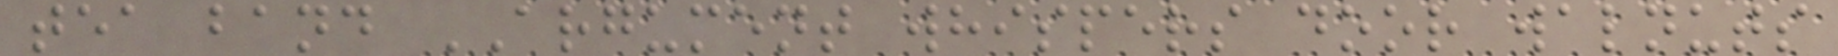tea band ARGUMENT whispers door walnuts
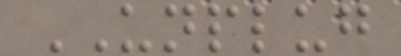UNPLUG
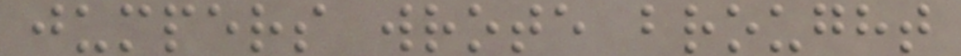jumpers wrote brought
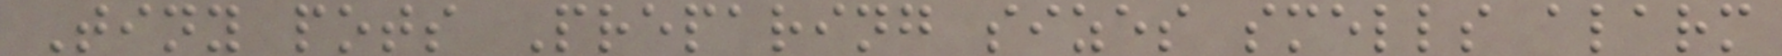Tiny pots Preparing sizes smells alarm
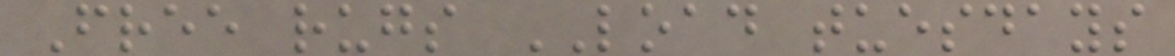Free rugs LOAD tuesdays
